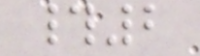#2
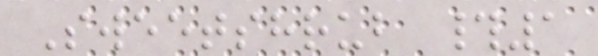Sweetshrub #1
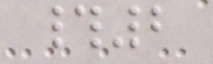#2
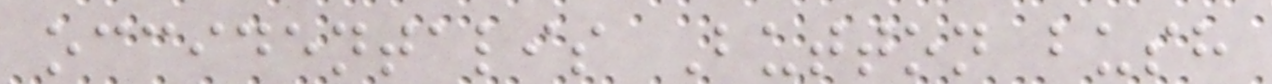occidentalis Button bush
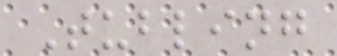Tubling
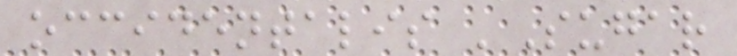occidentalis 'Sugar
